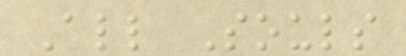All Souls
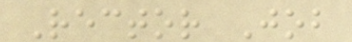Rector Job
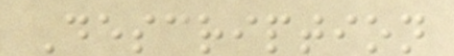Description
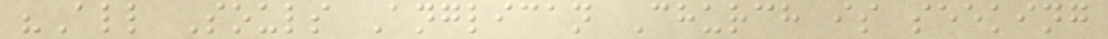"All Souls Anglican Church is seeking
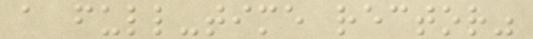a full-time rector"
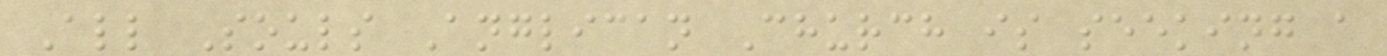All Souls Anglican Church is seeking a
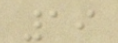19
